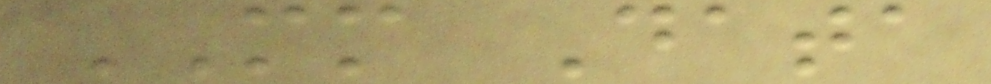MM Data
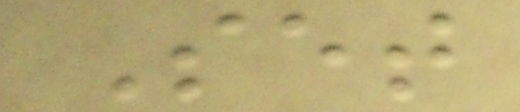Set
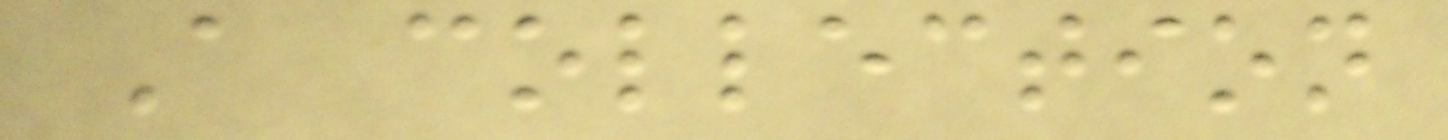A collection
